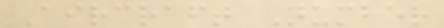Aircraft Number
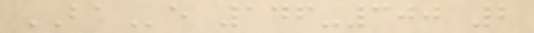BAe 146-300 2
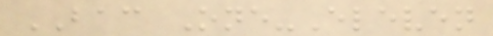BAC One-Eleven
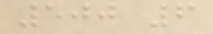500 6
